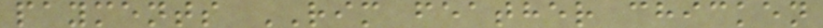payments RIM feather chicken
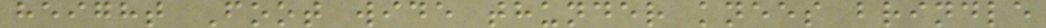height Foot wide thunder knees brindle
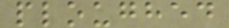ploughed
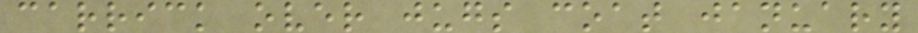carrick over jugs coat january
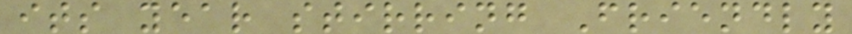its year stirring Friendly
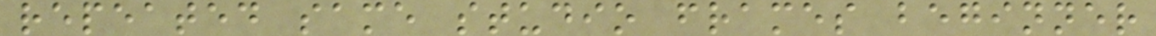repeated same studio frames beginner
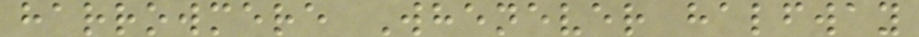harrowmere Whenever halfway
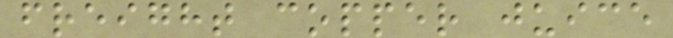freight copper juice
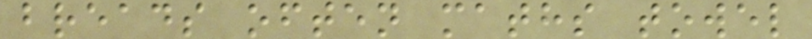breads often maths towel
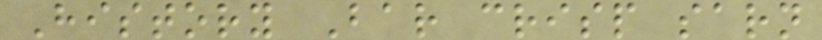History Bar crisp sarn
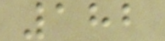182
